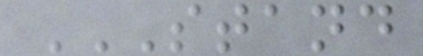STAND
